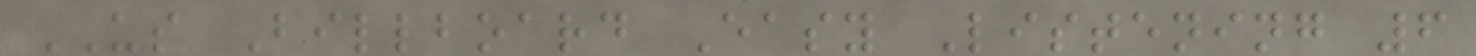US Billboard Easy Listening 6
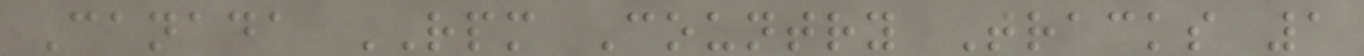Canada RPM Country Tracks 1
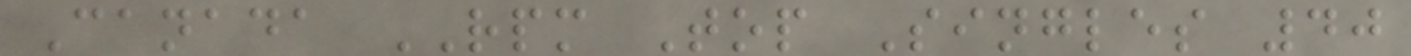Canada RPM Top Singles 40
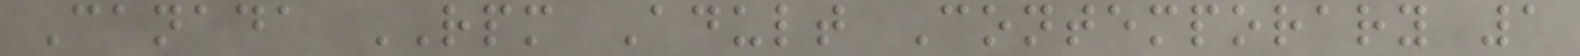Canada RPM Adult Contemporary 1
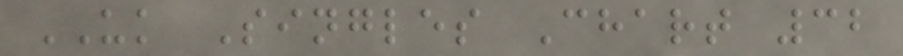UK Singles Chart 32
